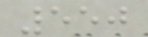550
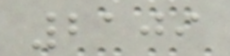2109
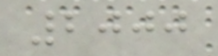2000
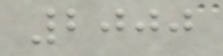2000
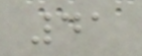41
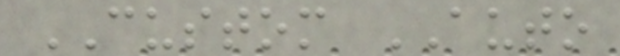CUSTOM AUTO
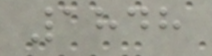1848
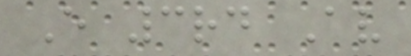E 3rd Av
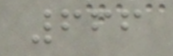666
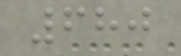680
